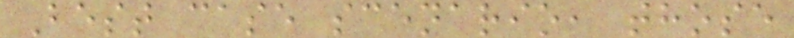Best case scenario, those
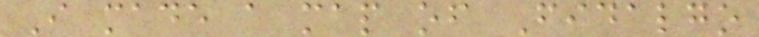I made a map of Fidalgo
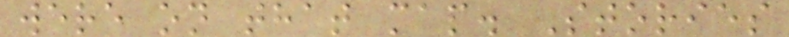were on that map. Stories
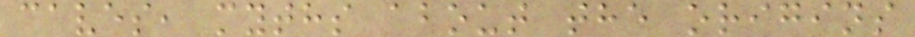caves, myths about the origins
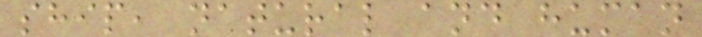ship, natural and human
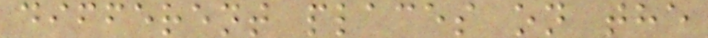different places on the
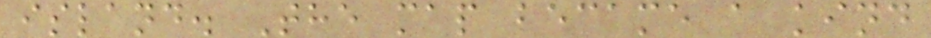island. The map became a kind
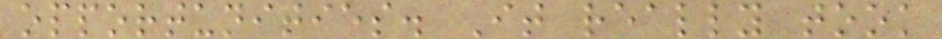opportunities. It really took
